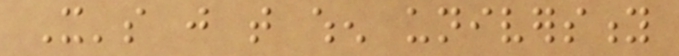It's just that when university
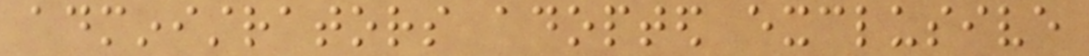administrators adopted exclusive
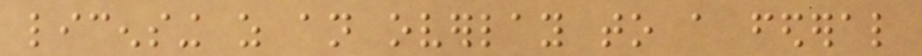licensing as an overlay to a federal
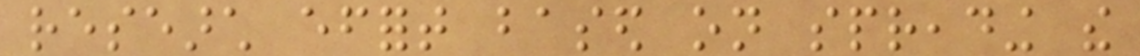research effort based on spreading the
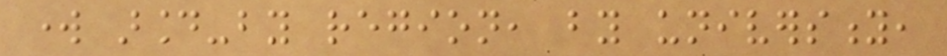work around-by region, by university,
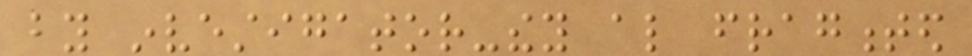by investigator-they also fragmented
